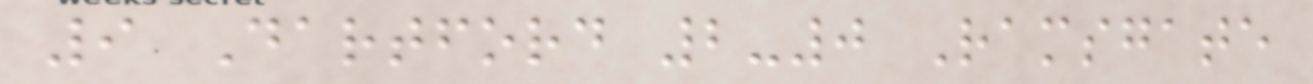9 Dartford 2-0 Ramsgate
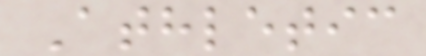Athletic
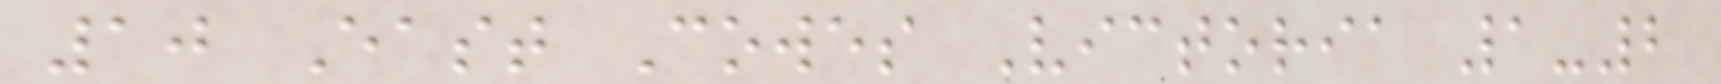10 East Cowes Victoria 1-2
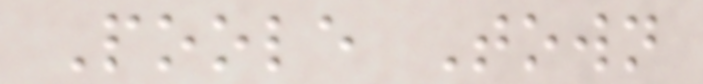Poole Town
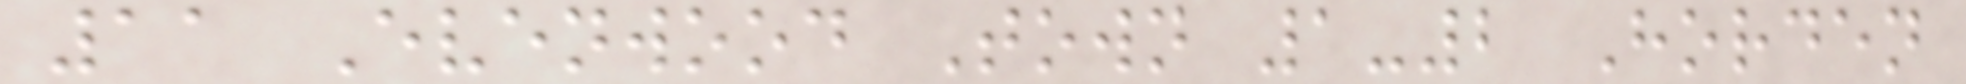11 Evenwood Town 1-2 Horden
